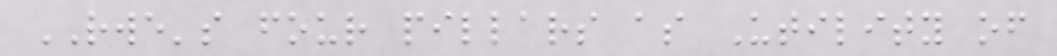RWE's four pillars as Utility of
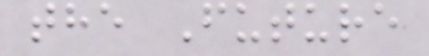the Future
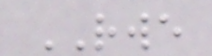RWE
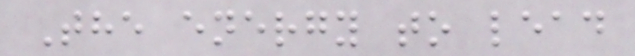The energy to lead
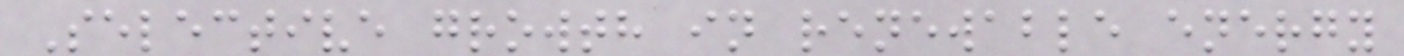Selective growth in renewable energy
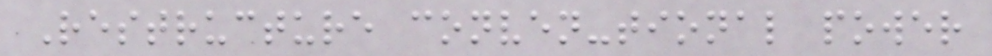Restructure conven-tional power
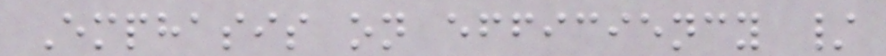Emphasis on efficiency /
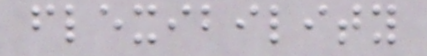flexibility
